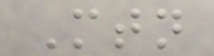Mtn
